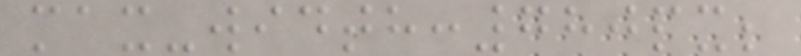max-width:780px;
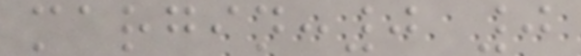margin:0 0
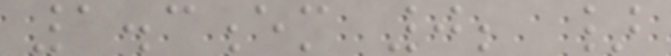1.3em 0; }
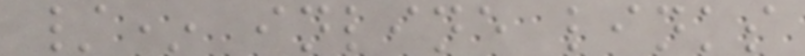/* inline links
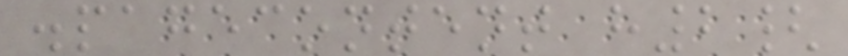.pagecontent h2{
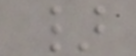}
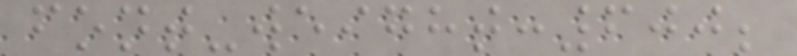font-weight:600;
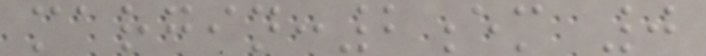margin:2em 0
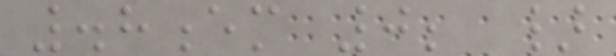.8em 0; }
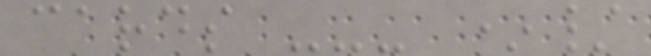cards --- */
